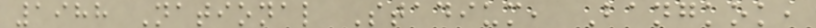1988 National Stadium, Bangkok,
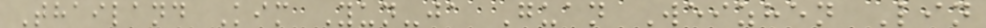Thailand Kim Yun-ja Guan Weizhen Lin
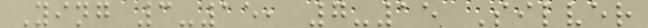Ying 3-15, 7-15 Silver
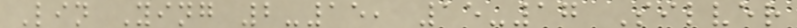Lin Ying 2-15, 15-17 Silver
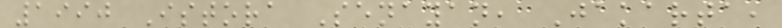1990 Istora Senayan, Jakarta,
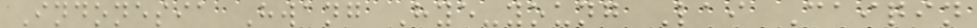Indonesia Hwang Hye-young Lai Caiqin
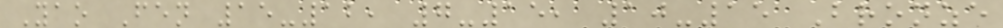Yao Fen 15-12, 7-15, 10-15 Bronze
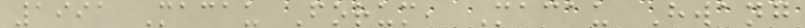1991 Macau Forum, Macau Hwang
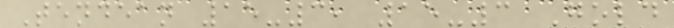Tendean 15-3, 15-3 Gold
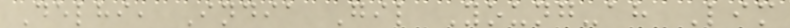Delhi, India Gil Young-ah Lim
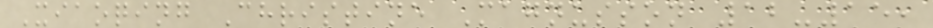Xiaoqing Christine Magnusson 12-15,
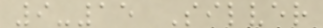9-15 Silver
